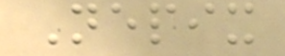Nepix
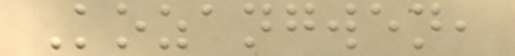Kozangwen,
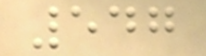547
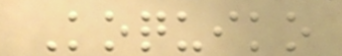Koquiko
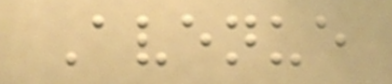Avenue
